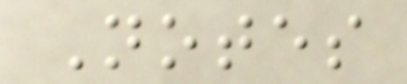Notes
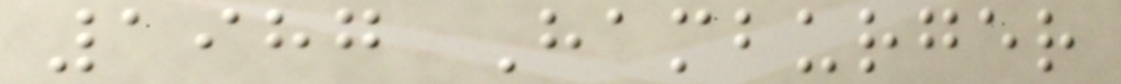1987 Hamburger
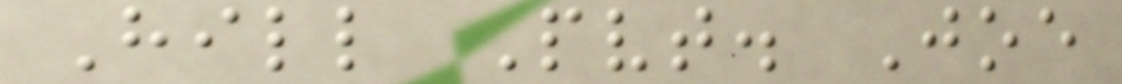Hill Pvt. Joe
